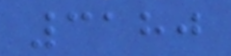3180
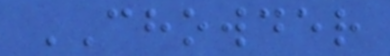CHOWDER
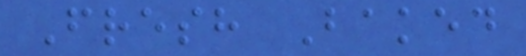Fresh Baked
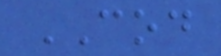COD
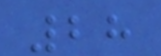28
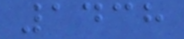1438
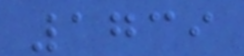1739
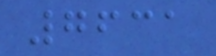7631
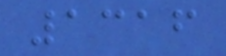1316
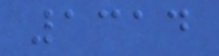1314
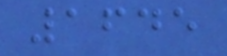1645
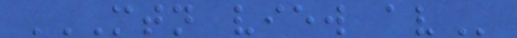MTN VIEW AV
